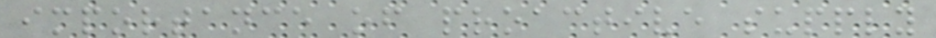importance of proactive supply
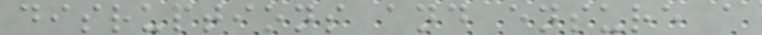disruptions and ensure a
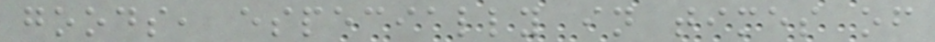goods, especially in times of
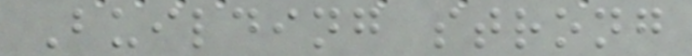Building strong
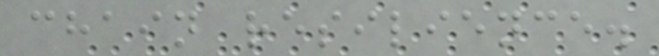chain resilience.
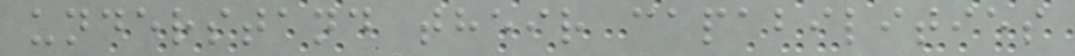understand their capabilities
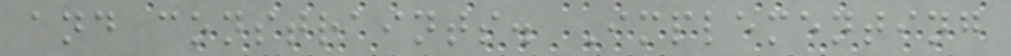and constraints. Implementing
